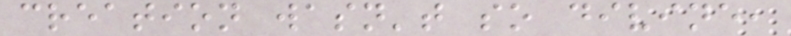creation wasn't so divine,
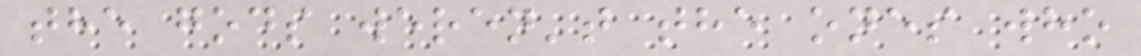the gods weren't the ones who
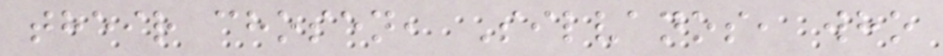their chosen, Silvanos, who
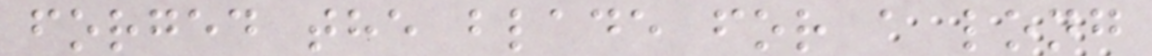forged the blade for a long
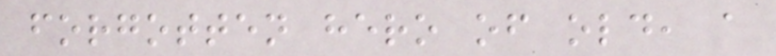forgotten hero of old, a
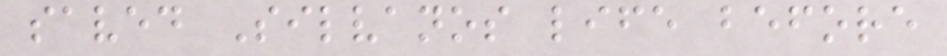saved Silvanos life before
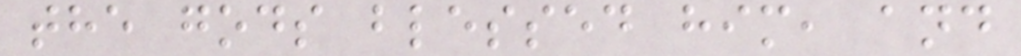the gods blessed him, and
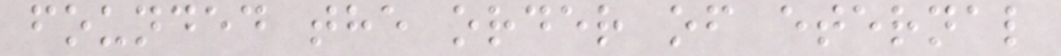founded the order of eternal
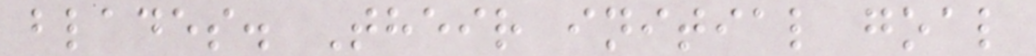blades. Their initial goal
